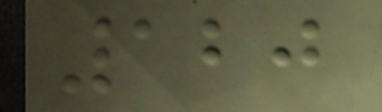120
